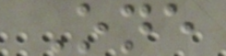One
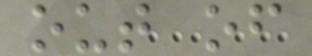out of
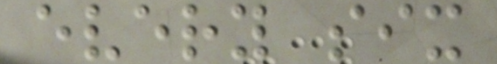every six
